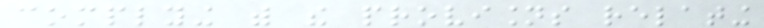complying with the provisions relating
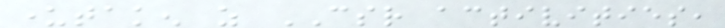undertaken as CSR activities,
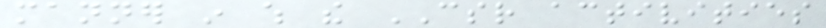manner in which the CSR activities
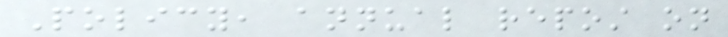Policy, annual repost on
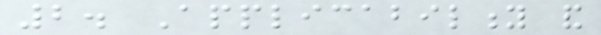2. Applicability and
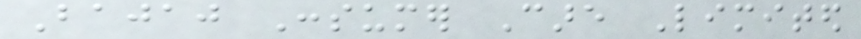Bajaj Consumer Care Limited
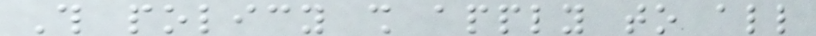This policy shall apply to all
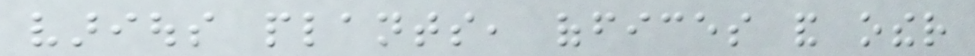various plants, offices and other
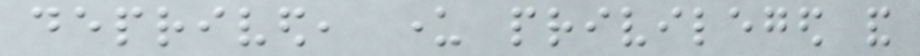deprived, under privileged and
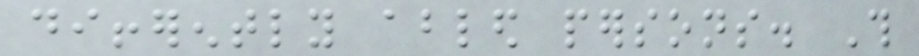differently abled persons. This
